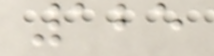125
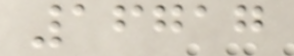16717
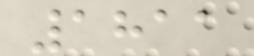1811
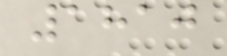1810
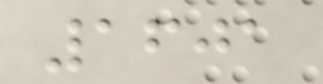1601
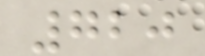720
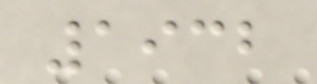1932
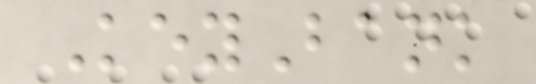KeyBank
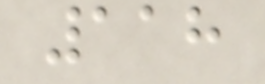118
